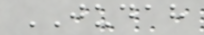JUDAH
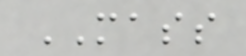MASS
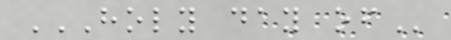HOLY DAY OF
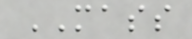MASS
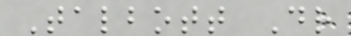Talbott Dr
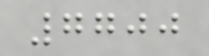7700
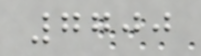7700
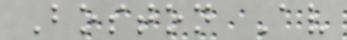Boston Av
